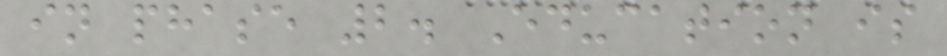in phase 2. Education is
